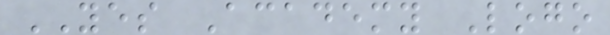YES Academy Logo
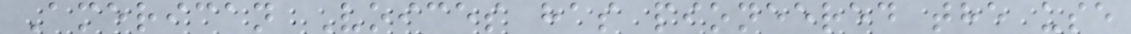American Voices has pioneered the use
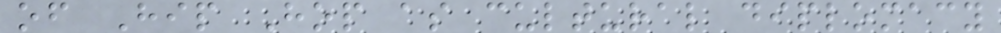of Hip Hop as cultural diplomacy
